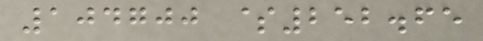104700 $252.65
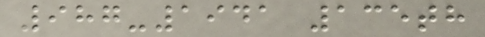987-1941 135th
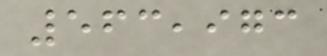563,973
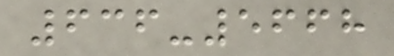636-5668
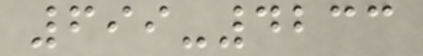699-4233
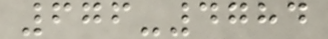676-4784
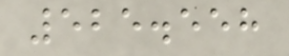525.558
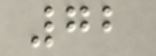72
